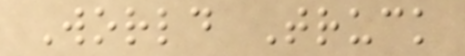World Truck
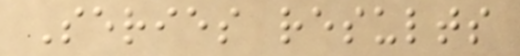Series results
